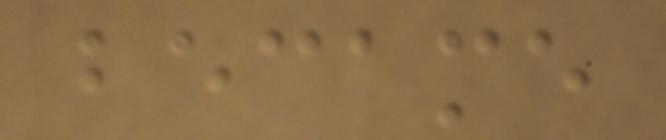became
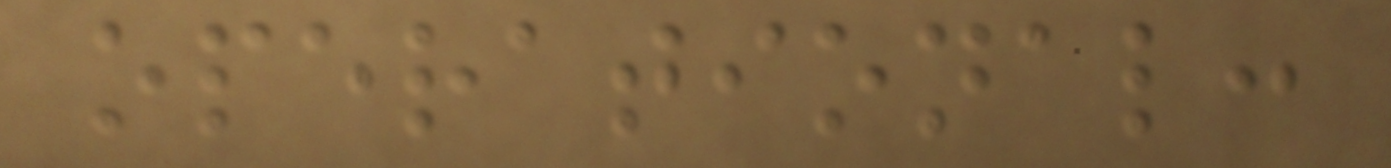operational:
